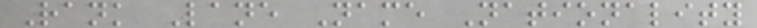Rank Lane Name Nationality
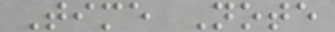Time Note
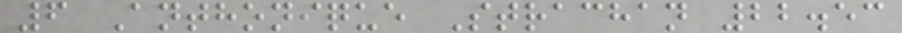6 Anthonique Strachan 22.53
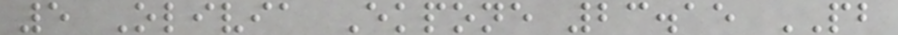5 Olivia Ekpone 23.15 PB
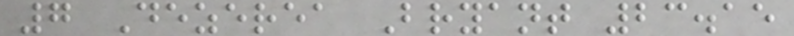7 Dezerea Bryant 23.15
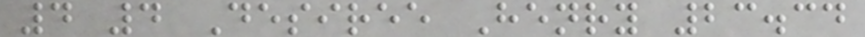4 4 Desiree Henry 23.34
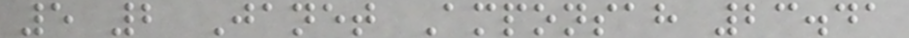5 2 Janet Amponsah 23.41
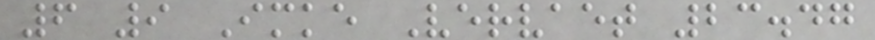6 9 Imke Vervaet 23.47
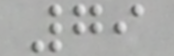79
